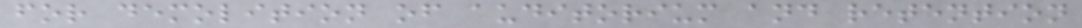for demolition of auditorium and retention
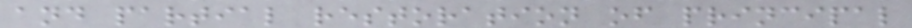and partial restoration of principal
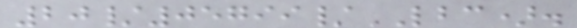20/05799/LBC).
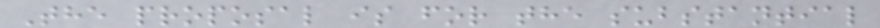The proposal is for the substantial
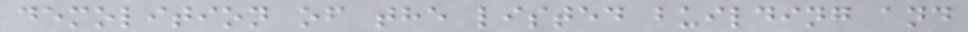demolition of the listed building and
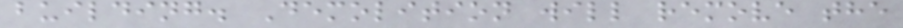building. Demolition will remove the
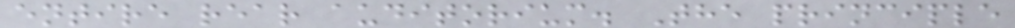entire rear auditorium. The principle
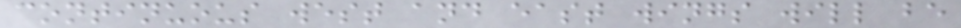continuous west and east wings will be
